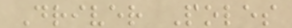Driver Poles
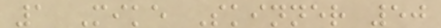1 Mike Skinner 50
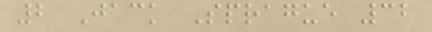2 Jack Sprague 32
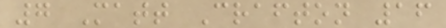7 Matt Crafton 16
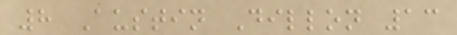8 Austin Dillon 13
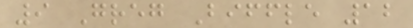9 Greg Biffle 12
